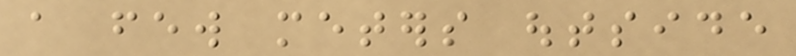a few meters outside
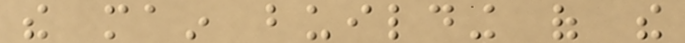the main building of the
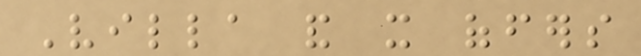Villa and it offers
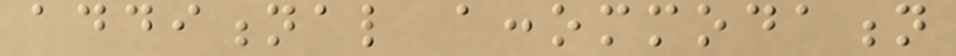additional accommodation
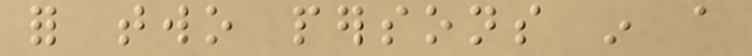for two persons in a
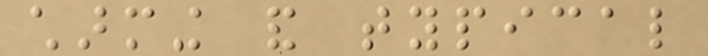charming and typical
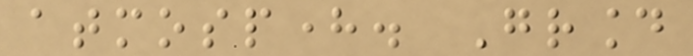atmosphere. Ground
